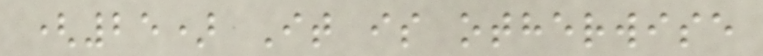(25) It is otherwise
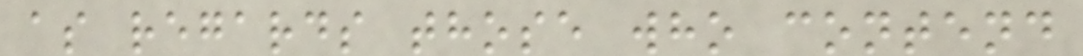as regards those who contend
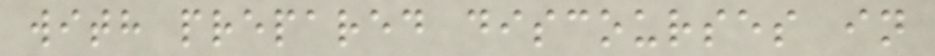with prepared discourses in
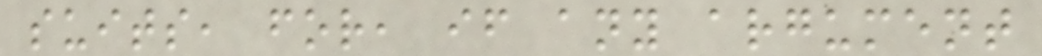suits, for, if any argument
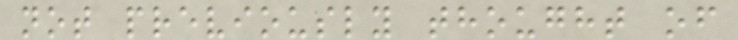not previously thought of
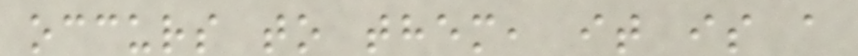occurs to them, it is a
